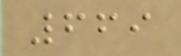669
